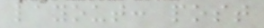layout: post
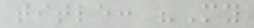title: "My
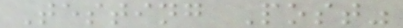Testing Post"
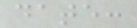date:
